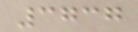3737
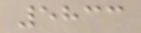5833
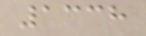1338
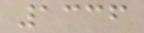1336
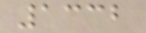1332
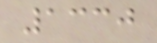1330
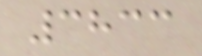3833
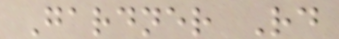Gardner Rd
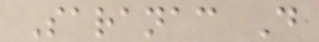Saranac D
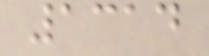1314
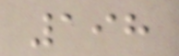198
